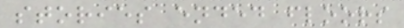stories ended floors
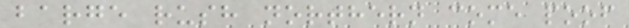barge rush northern come poof
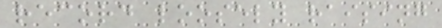record loosely raising
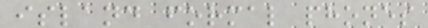island formal phones
